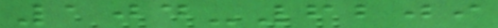104-6209
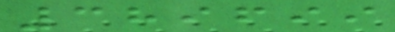389699
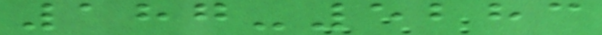187-5283
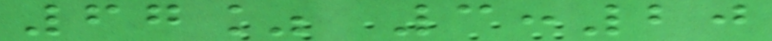67% 3:20
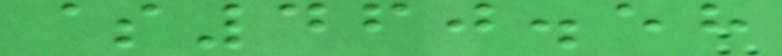$460.58
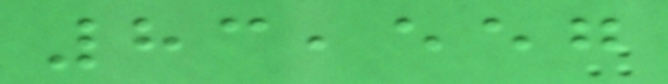83,557
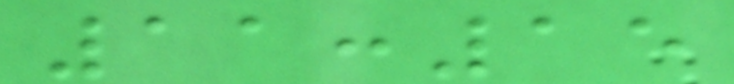11:15
